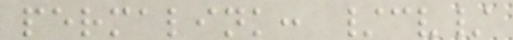permalink: /cv/
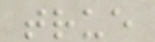true
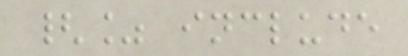{% include
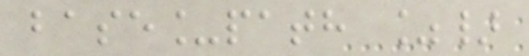base_path %}
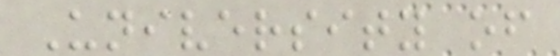University of
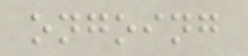ongoing
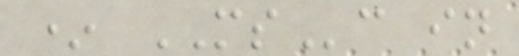* MSc in
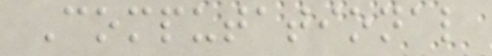Computational
